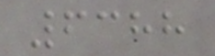6388
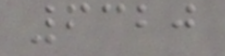6320
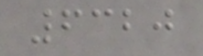6320
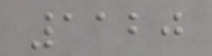1120
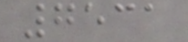7531
